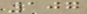107
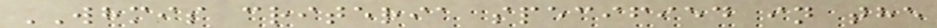WHMIS criteria specified in the
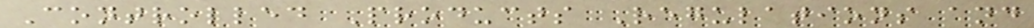Controlled Products Regulations and
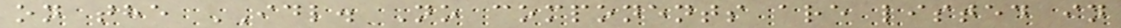on the IDL. No components are listed in
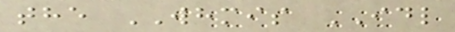the WHMIS IDL
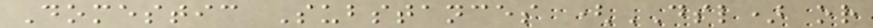Domestic Substances (DSL) or
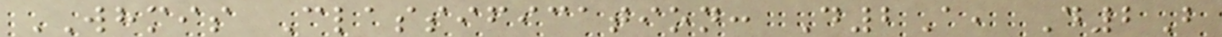WHMIS Classification: D2A, D2B
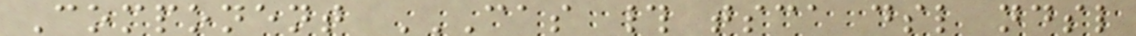Component CAS # TSCA DSL NDSL
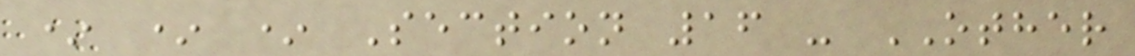* * * Section 16 - OTHER
